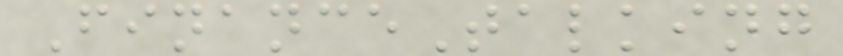FinanceTalking
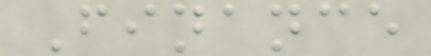Finance
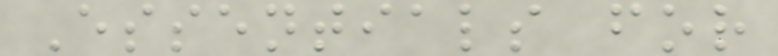Essentials for
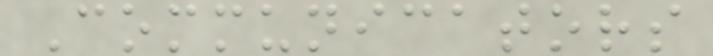Communicators
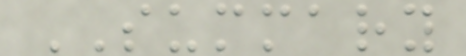SUMMARY
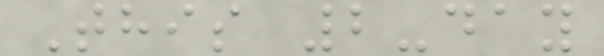This 2-day
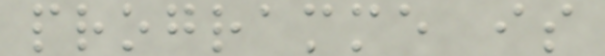programme is
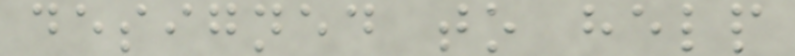designed to help
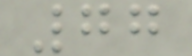77
